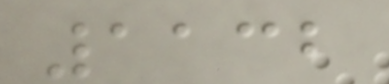1132
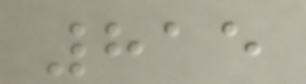815
